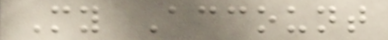My Account
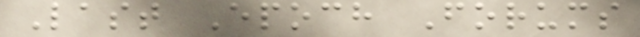Last Epoch Forums
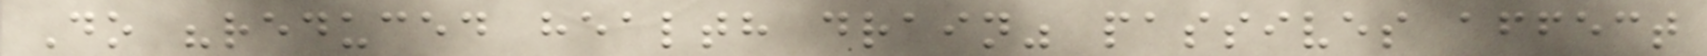Do "reduced health drain" passives affect
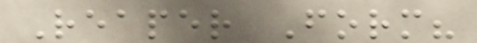Reaper Form?
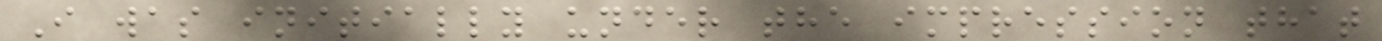I was initially under the impression that
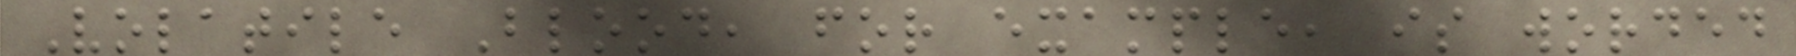Volatile Blood, for example, is worded
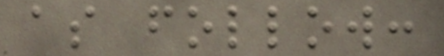as follow:
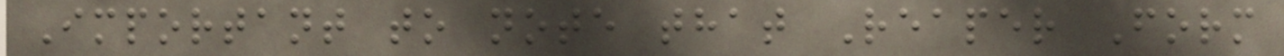Important to note that Reaper Form
